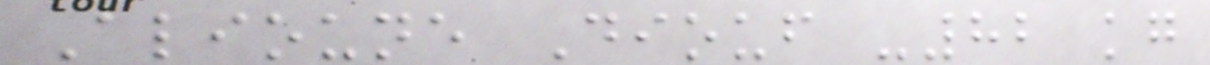Alioune Diouf -82 kg
